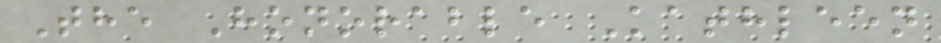The Honorable Kathleen
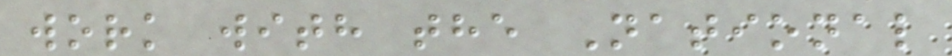work with the National
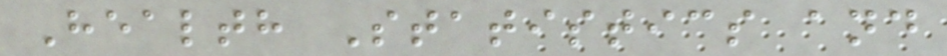Health Statistics and
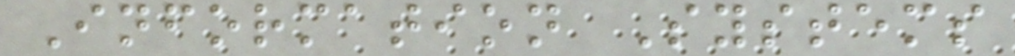Information Systems
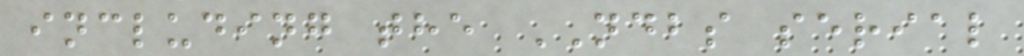including the NDBS serial
